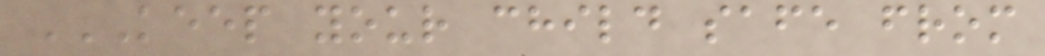KEEP YOUR CHILD SAFE FROM
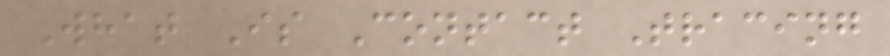What Is Contact Tracing
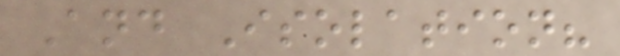And Isolation?
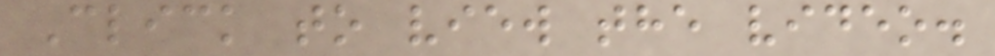Click to view the video.
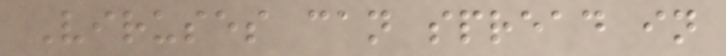Viruses can spread in
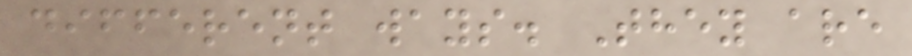different ways. They are
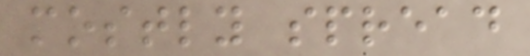mostly spread
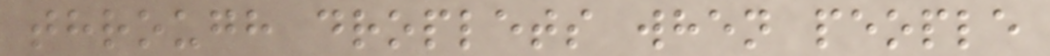through droplets when people
